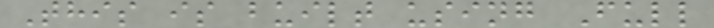This is built using Full
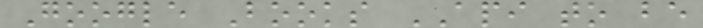Google Books API to be
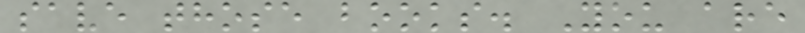save those books. You are
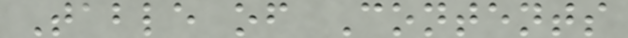Table of Contents
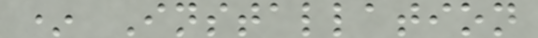* Installation
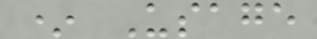* Usage
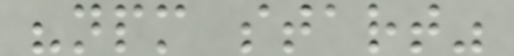"npm start"
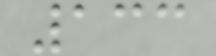133
